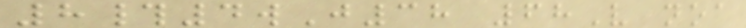8#4wJ38 68V noa
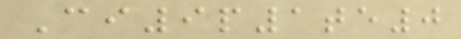Ci9p1te0
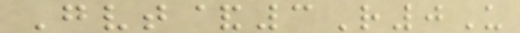Gvt&3R0U
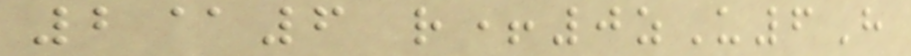2@6 r+0zU6H
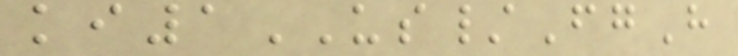ki1US/FgH
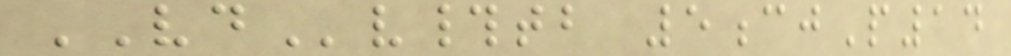VDv#tb 5cjP14
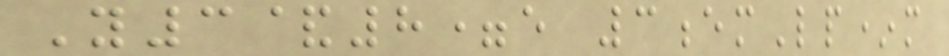Y3&8=e 3emLp*m
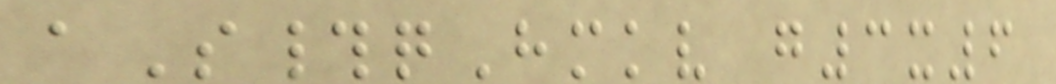aS#qHmkv g3x6
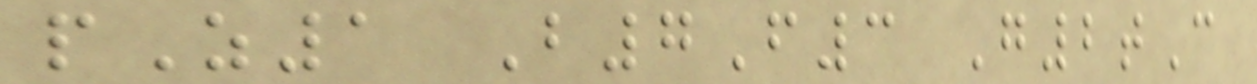pZ1 B7F3 G2tC
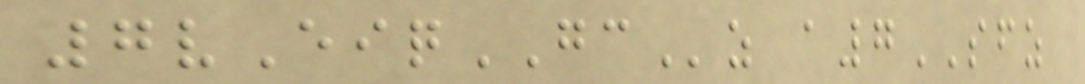7vEiqGCz a7SFZ
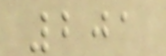201
